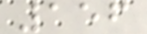156
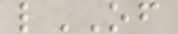lOF
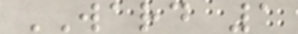WARD 1
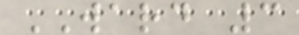WARD 3
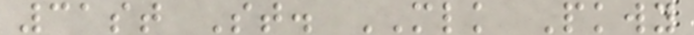31st St. MLK Pkwy
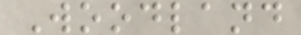Woodland
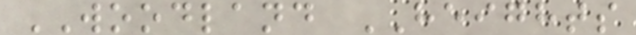WOODLAND HEIGHTS
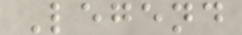Legend
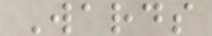Wards
